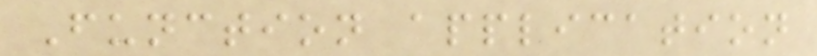Function application
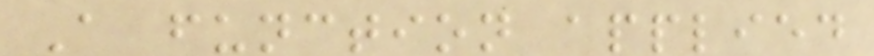A function applied
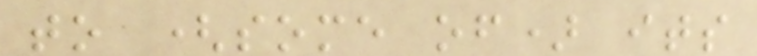to (some of) its
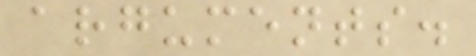arguments.
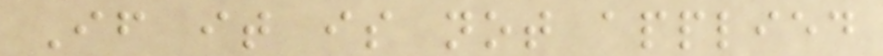If it is not applied
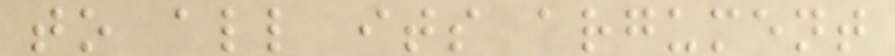to all its argument
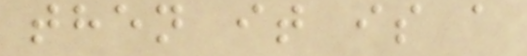then it is a
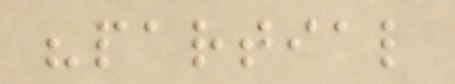"partial
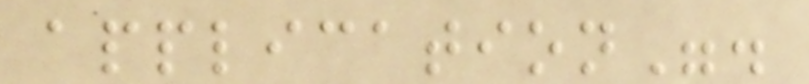application".
